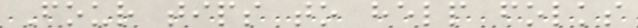Four tips to help folks
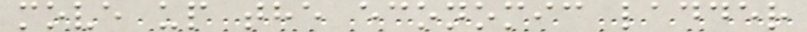move up the economic ladder
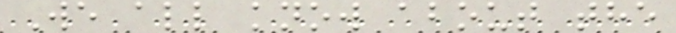We all know about the
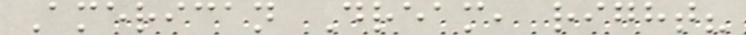American Dream, right?
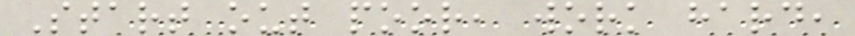Start out poor, work hard,
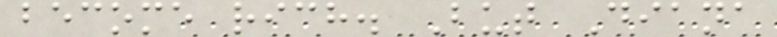become rich. But Diana
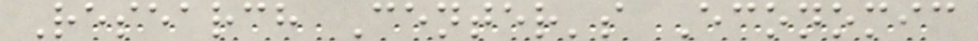Research Center's Economic
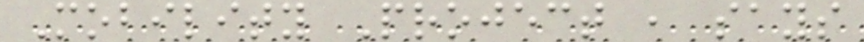Mobility Project , says
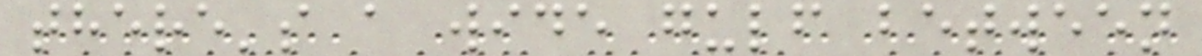there's a wide gulf between
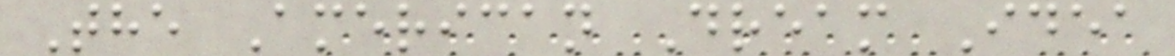The American Dream Idea
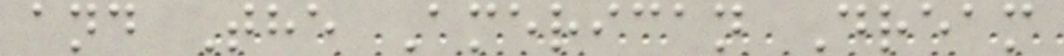and The American Dream
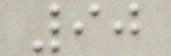90
